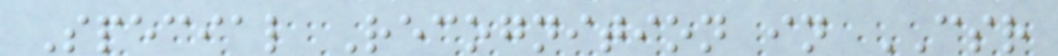Special Recognition in CSR
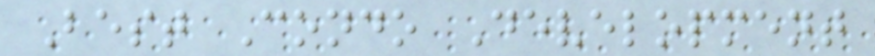Best Condo Development
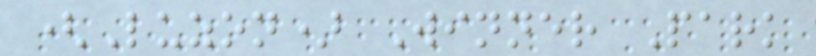(Luzon) Winner Park
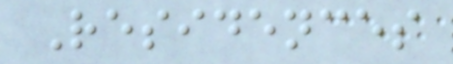Residences
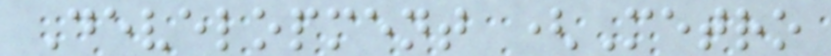Development (Metro
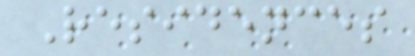Residences
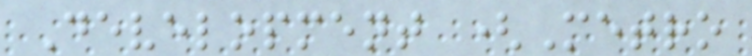Development (Metro
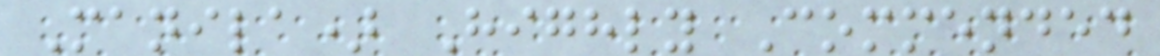Manila) Highly Commended
